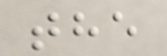the
